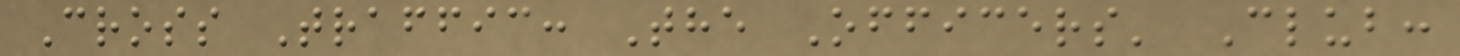Cross Traffic: The Officers' Club:
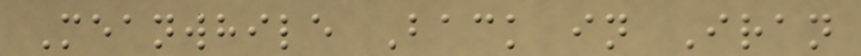Meanwhile Back in Iran
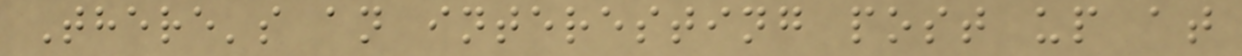There's an interesting post up at
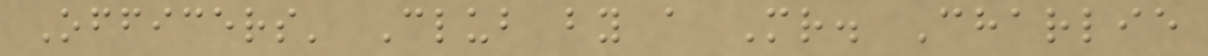Officers' Club by a Mr. Charlie
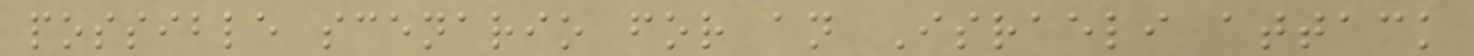possible scenario for an Israeli attack
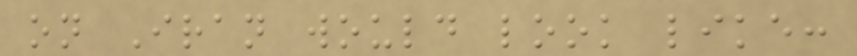on Iran would look like:
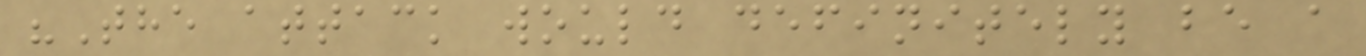"The attack would definitely be a
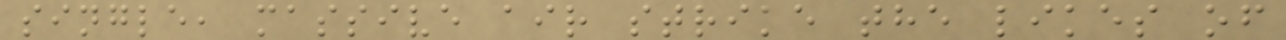single, massive air strike the likes of
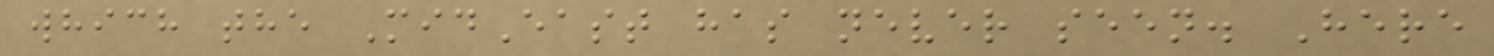which the MidEast has never seen. Here
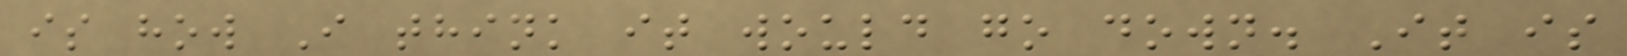is how I think it would go down. It is
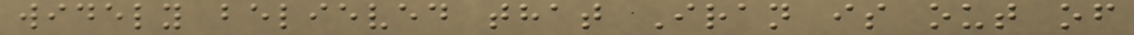widely believed that Iran is out of
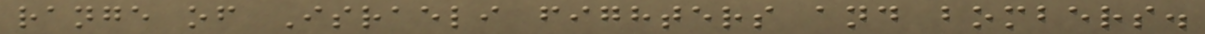range of Israeli fighters and bombers.
